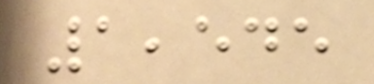1,545
